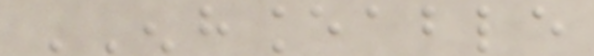ENHANCEABLE
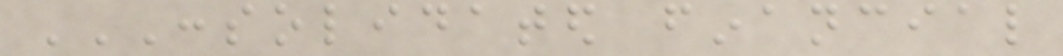CONSOLIDATED FINANCIAL
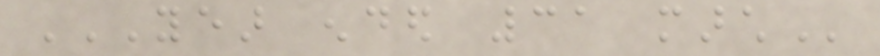YEAR ENDED 31 MARCH
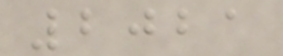2021
